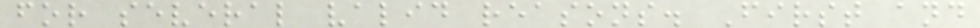for several valid reasons. First and
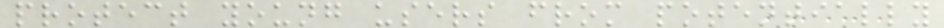protect young users from potentially
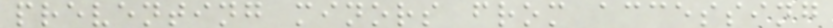preventing minors from accessing
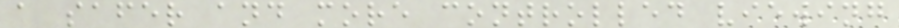a safer and more controlled viewing
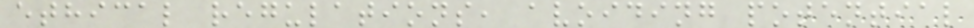ethical regulations, avoiding potential
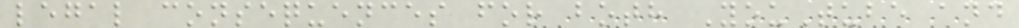legal consequences for both YouTube and
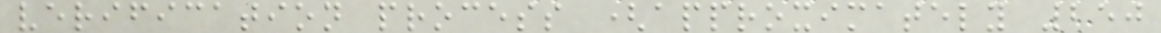verification process (approximately 250
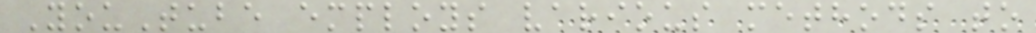YouTube employs various methods to
